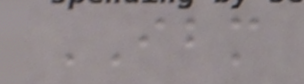IBM
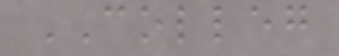COLLEG
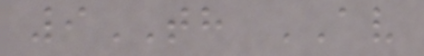9TH AV
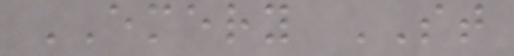EMERY ST
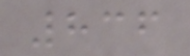836
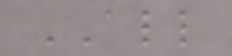ALL
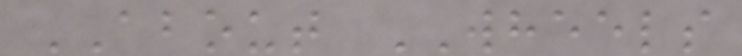ABOUT WHEELS
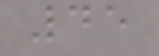45
